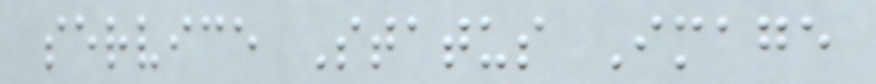service Status Image
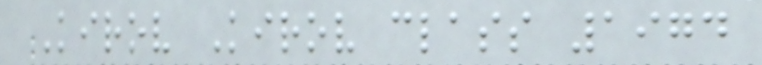Kirov Kirov class 1974
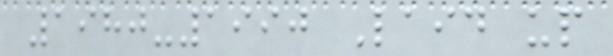1980-1990 Laid up
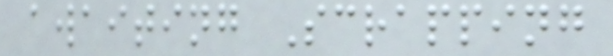awaiting Scrapping
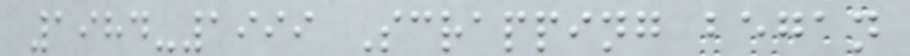1984-1999 Scrapping began
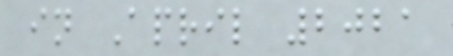in April 2021
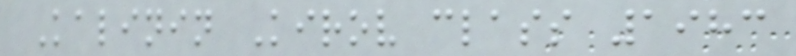Kalinin Kirov class 1983
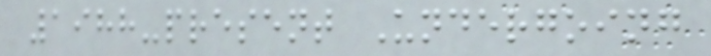1988-present Undergoing
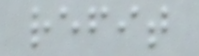refit
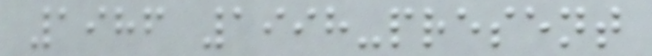1986 1998-present
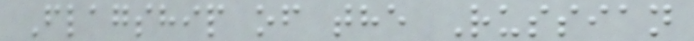Flagship of the Russian
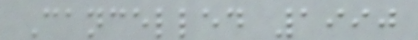Cancelled 1990
